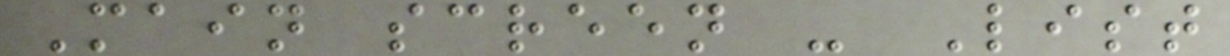Main screen - List
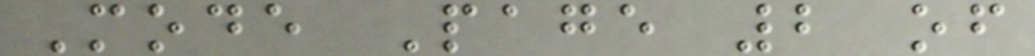Mode Page 2 of
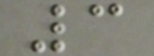3
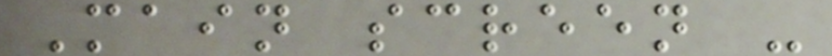Main screen -
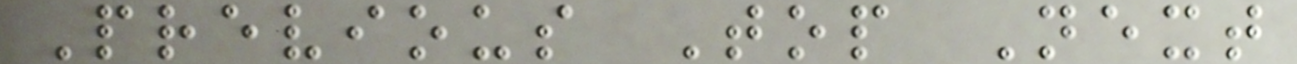Previous Top Next
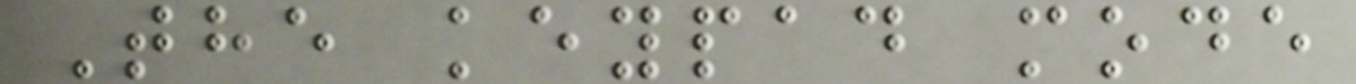The keypad mode
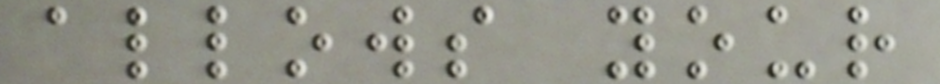allows your
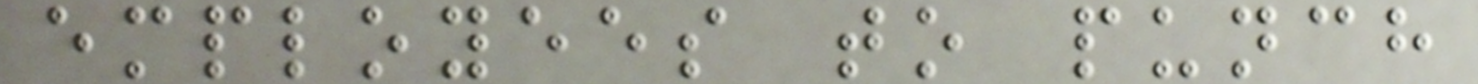employees to punch
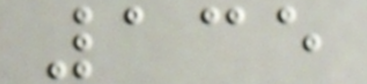135
